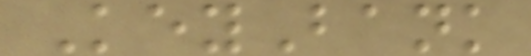KeyBank
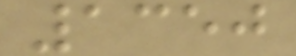1350
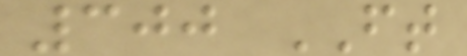300 FT
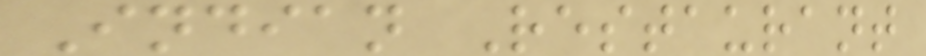Indian Restaurant
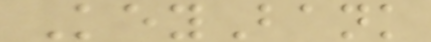KeyBank
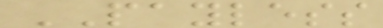PAYLESS
